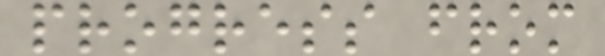progress from
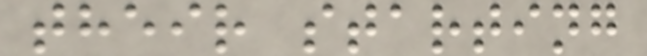their starting
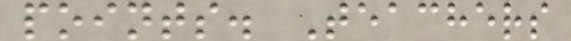points. Teachers
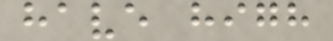have high
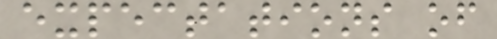expectations of
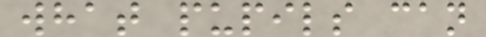what pupils can
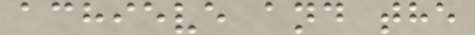achieve and the
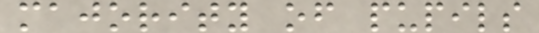majority of pupils
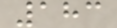183
